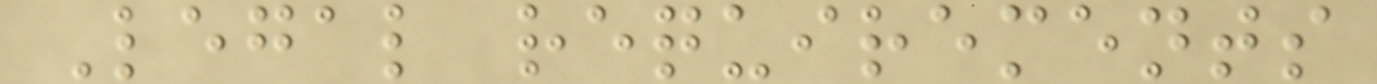Legal requirements
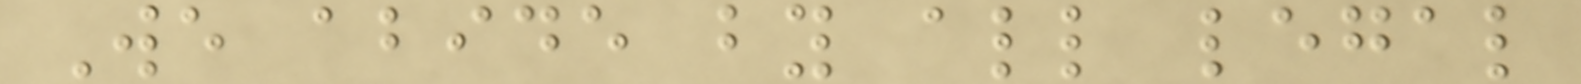We abide by all legal
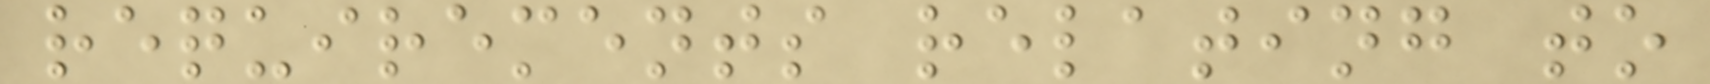requirements relating to
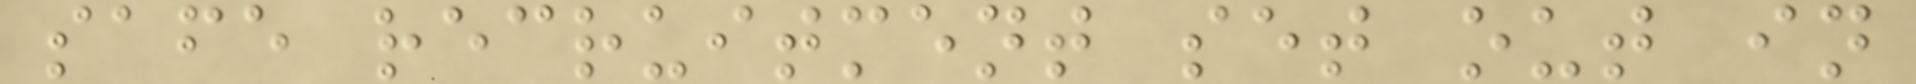safe recruitment set out in
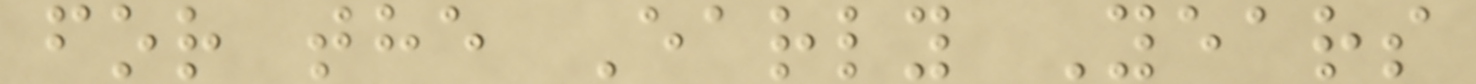for the Early Years
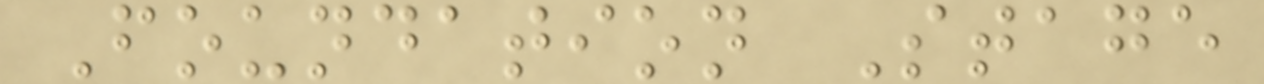Foundation Stage
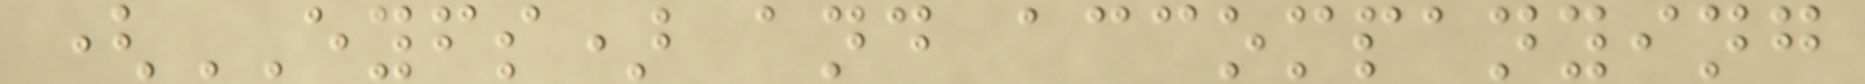(EYFS) and accompanying
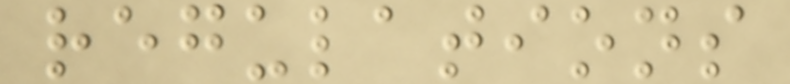regulations
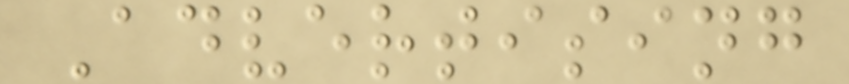Advertising
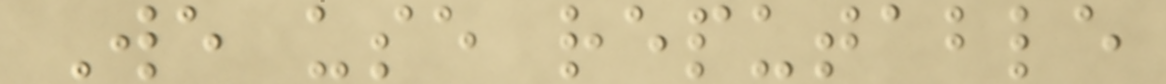We use reputable
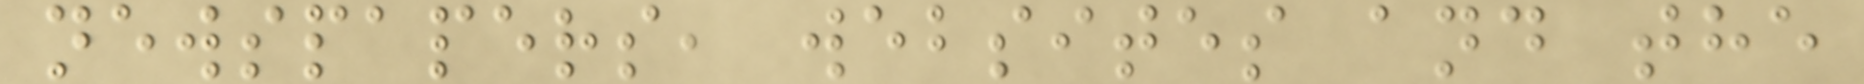newspapers, websites and the
